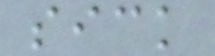sick
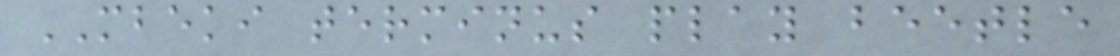MBEKI terminus play beetle
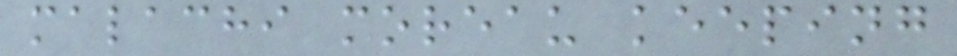malachi moreau keeping
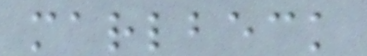marlbeck
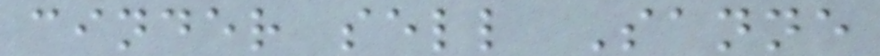cinder sell Sanne
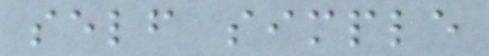self simple
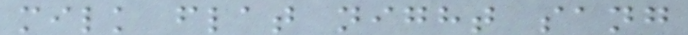milk flat night sang
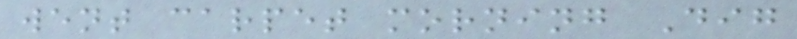went carpet morning Dig
